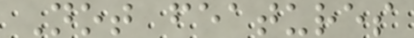Not features
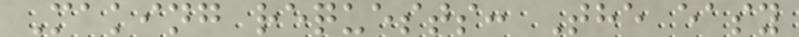Making requests: The easy
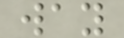way
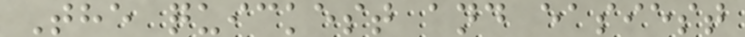The quickest and easiest
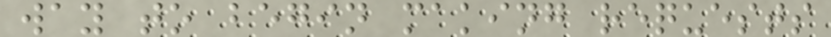way to begin making requests
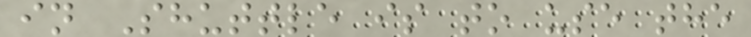in Shuttle is to use the
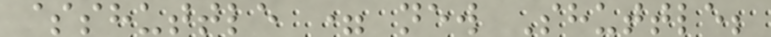$shuttle = new Shuttle;
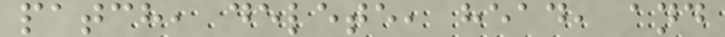patch, delete, head, and
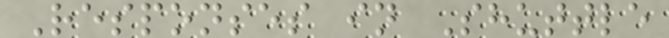Responses in Shuttle
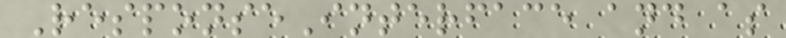ResponseInterface and as
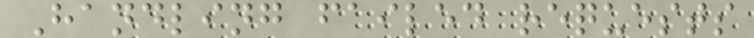Handling failed requests
